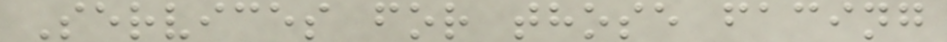Services for those facing
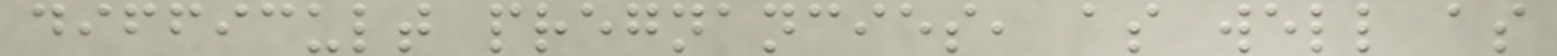difficult pregnancies, as well as
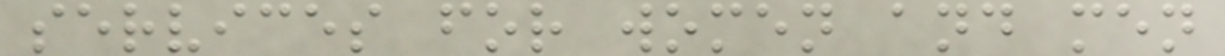services for women and men
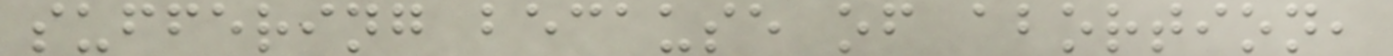suffering because of abortion,
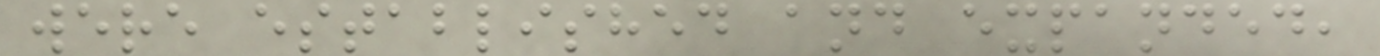were established and expanded,
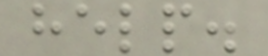help.
